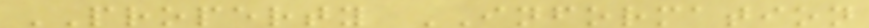PROPERTY INFORMATION
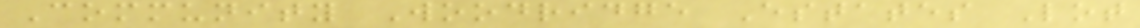Community Woodridge Estates Lot
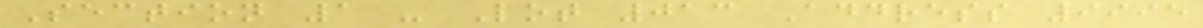Section 1 - Lot 013 Address 9995
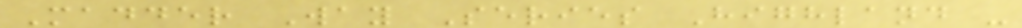Madder Way Series Highland -
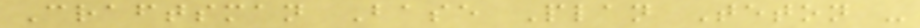Craftsman Base Plan Teton -
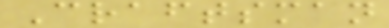Craftsman
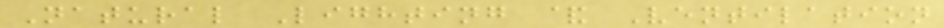Natural Lighting & Ventilation
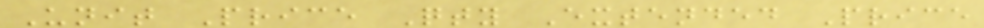Unit Price Qty Extended Price
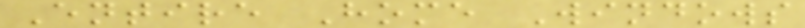Entire Home Windows
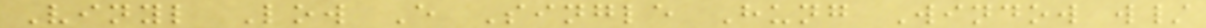Vinyl Low E Single Hung Window w/
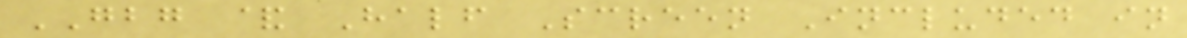GBG & Half Screen Included in
